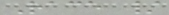Race /
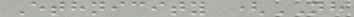Ethnicity (NH
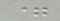=
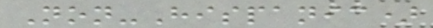Non-Hispanic)
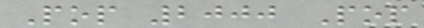Pop 2000 Pop
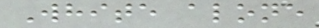White alone
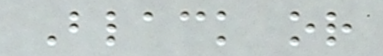Black or
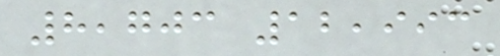8,703 12,993
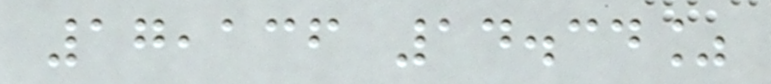17,136 14.34%
